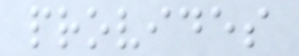provides
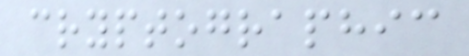cryptographic
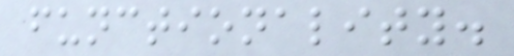functionality.
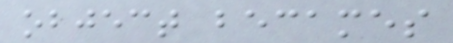object becames
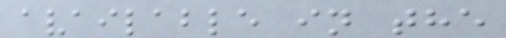available in the
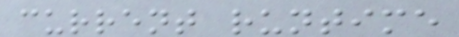current runtime
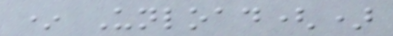* Unload()
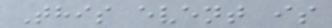This event is
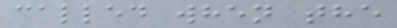called when the
